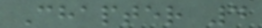Chapter 4
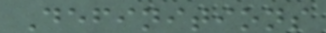Definitions
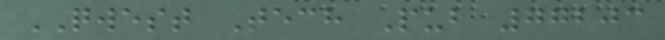QWEST Tech Pub 77203
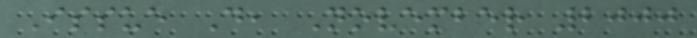Issue D, November 2000
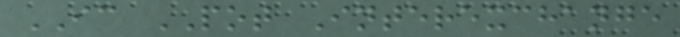IC POT Interexchange
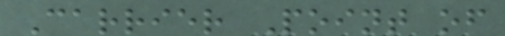Carrier Point of
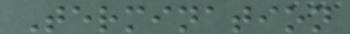Termination
